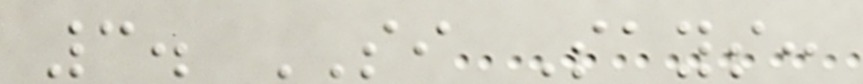3. SI Says:
